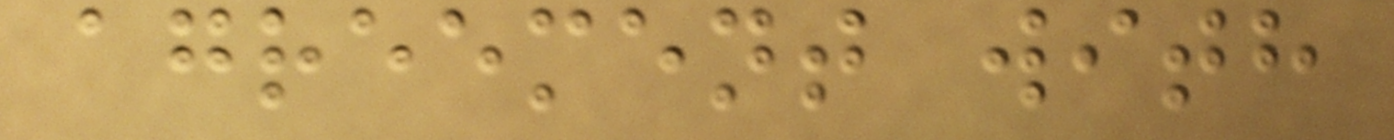agreement with
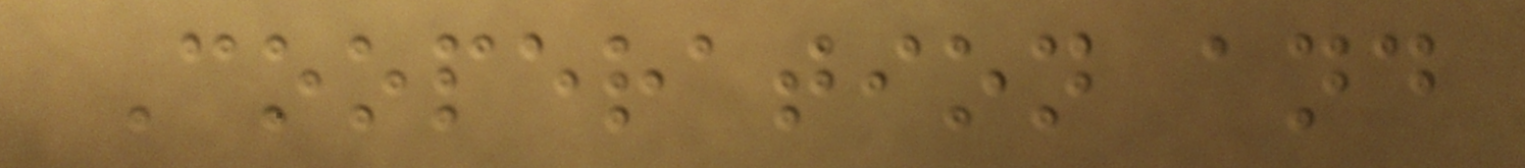Cooperation and
